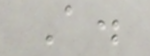A.
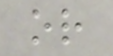or
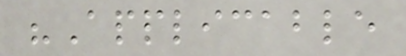"Applicable
